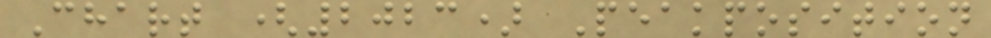Chart (2023) Peakposition
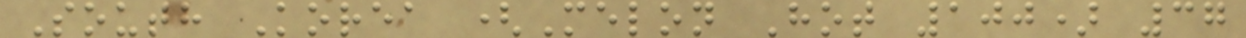South Korea (Melon Hot 100) 37
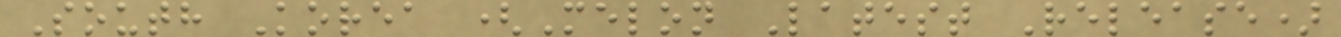South Korea (Melon Latest Release)
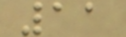11
